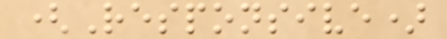(Responsive)
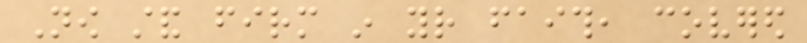Now stand firm in your faith, covered
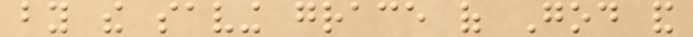by the saving grace of God and
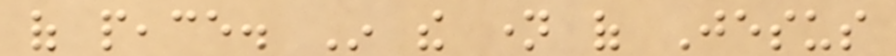of peace. In the name of Jesus
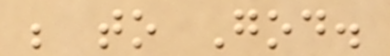be to God.
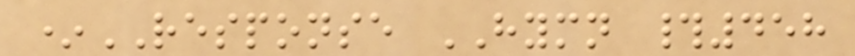*RESPONSE HYMN #458
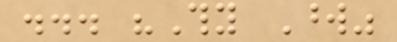... "Thy Word"
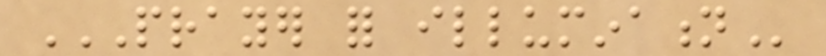PRAYER FOR ILLUMINATION
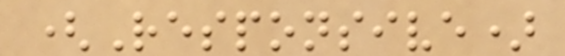(Responsive)
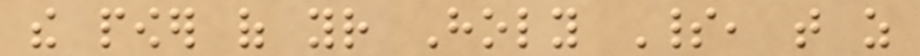the power of your Holy Spirit, that as
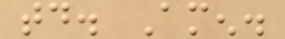today. Amen.
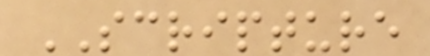SCRIPTURE
